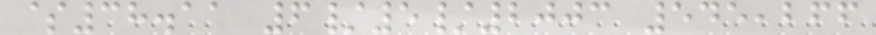$38.11 6/5/2003 545,266
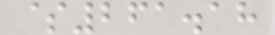$261.18
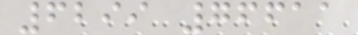6299 76611
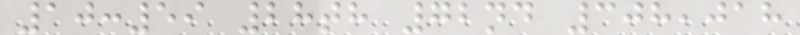10:59 28th 72nd 308,018
